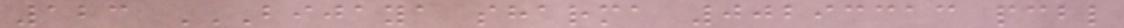123 BIJAYA SHARMA 00293313 PCBL
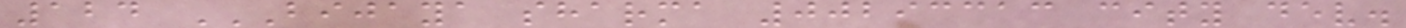124 BIJAYA SHARMA 00293313 CITY DEV.
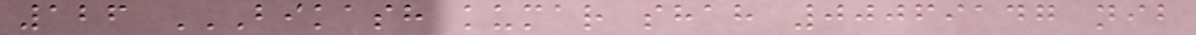126 BIKASH KUMAR SHAH 00069147 NIB
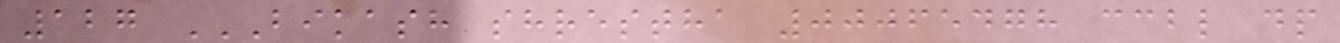127 BIKASH SHRESTHA 00065478 CCBL DP
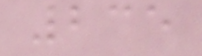235
